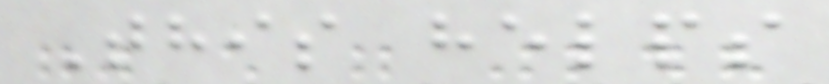This helps
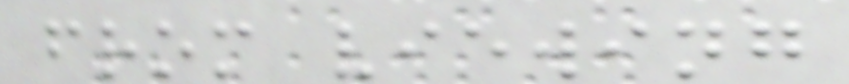from viewing
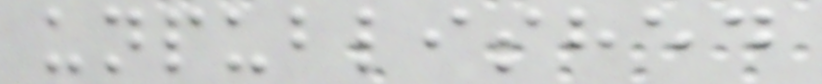unpublished
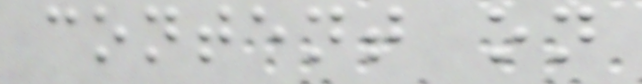content on
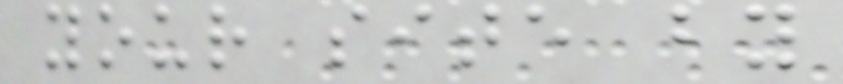your site by
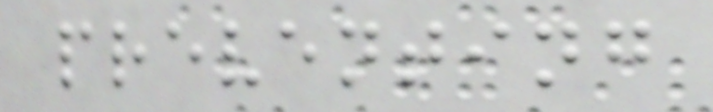preventing
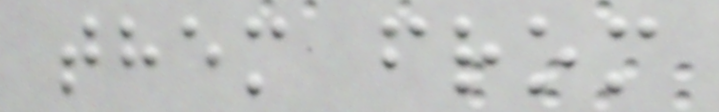them from
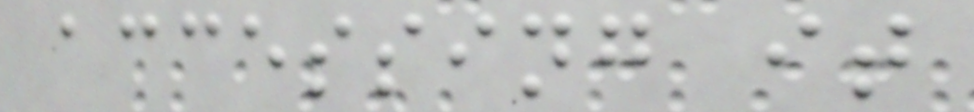accessing it
